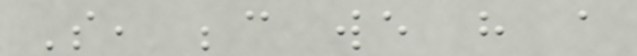So, because we have a
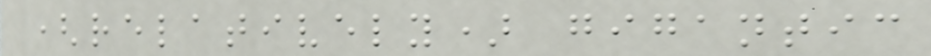(relatively) gigantic
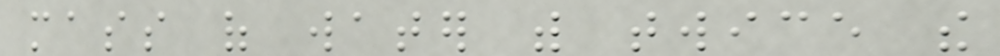mass of water with twice the
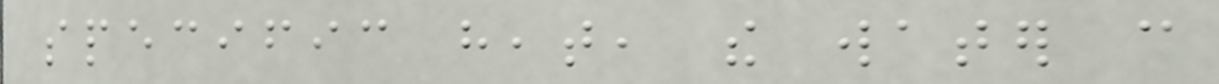specific heat, the water can
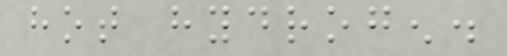hot hydrogen.
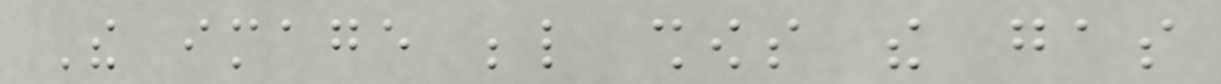The image below shows the gas
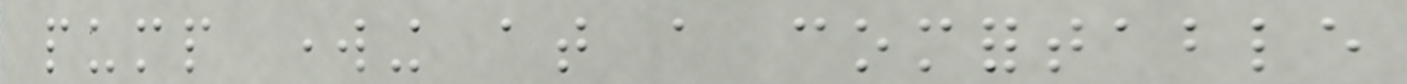pump working at a comfortable
